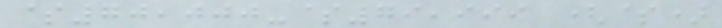$70,000-$79,999 ($)
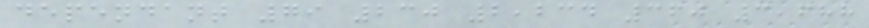dependant 79 230 2,234 360 3,688
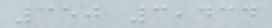350 3,434
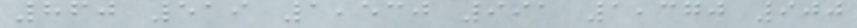860 519 1,530 991 1,370 900
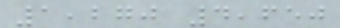1,270 4,650
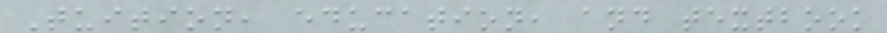Tuition, education, and textbook
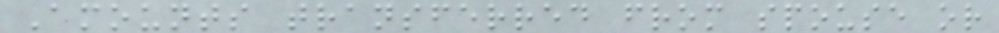Amounts transferred from spouse or
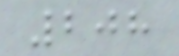208
